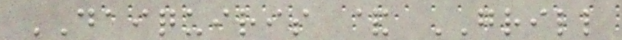DAIQUIRIS & GRILL
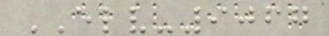ELV-9067
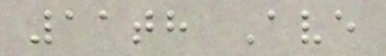11th Ave
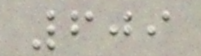609
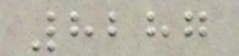8287
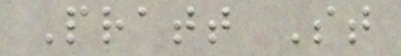Pratt St
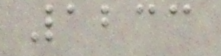1233
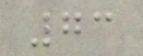73
